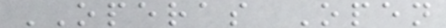OPERAS Open
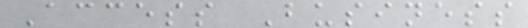Access Business
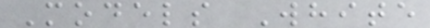Models White
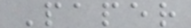Paper
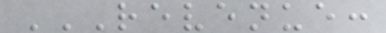REVENUE:
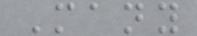Many
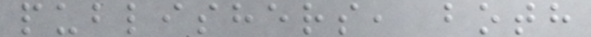publishers, both
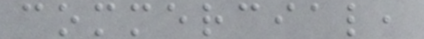commercial,
